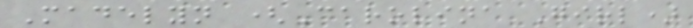Madelyn (Carolina Girl)
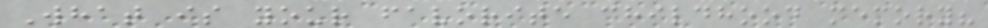What is your favorite childhood memory?
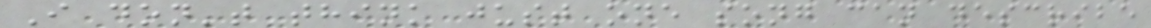I don't think just one song can describe
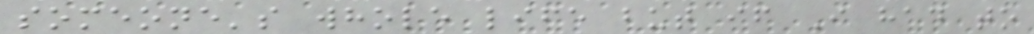someone's whole life but if I had to
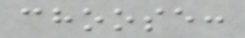choose:
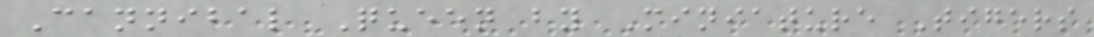Cannibal Queen by Miniature Tigers
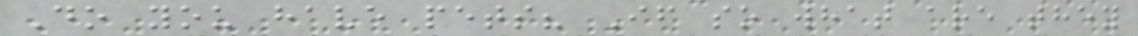Do you have pets? If so what are they
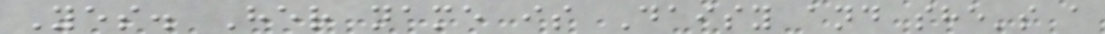Yes. Her name is Daisy and she's a
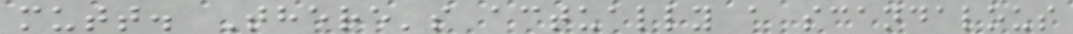mutt. There's actually a scandalous
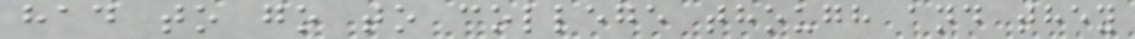had to go to college though and they
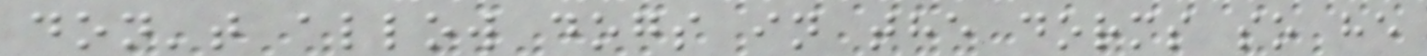don't allow dogs in the dorms so he
